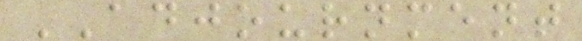ADJOURNMENT
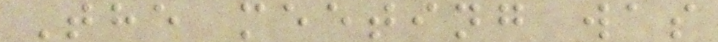The meeting was
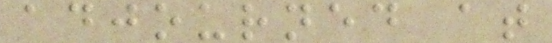adjourned at
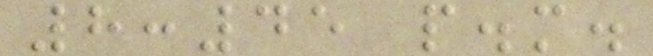8:45 p.m.
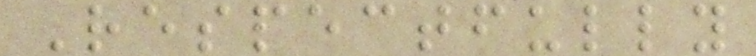Respectfully
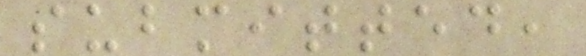submitted,
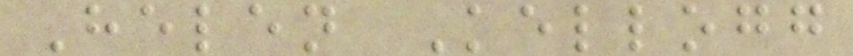Helen Kellogg
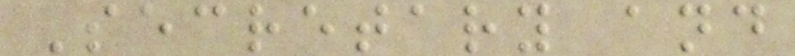Secretary and
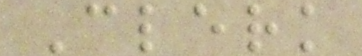Clerk
